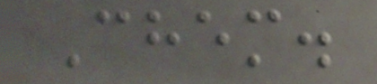Chem.
